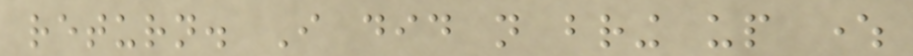return. I did not bring up where
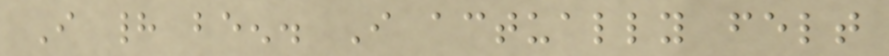I had been. I actually felt
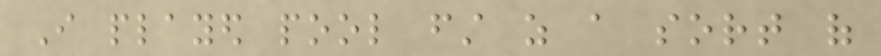I played pool first as a sort of
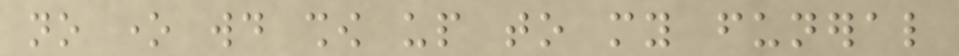no one would show up to my funeral
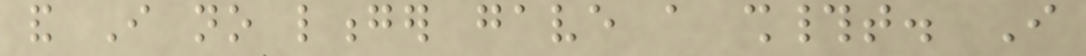and I no longer gave a sh#t. I
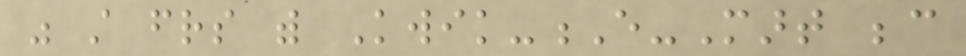was still friends with Kwik-E-Mart because
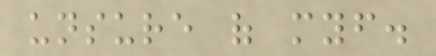unsure of myself.
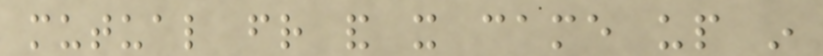mutual friend and it came up in
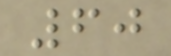60
